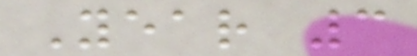Year 3
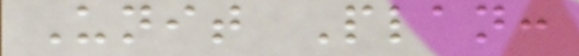Unit Plan:
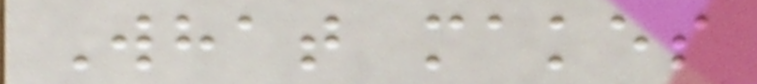What makes
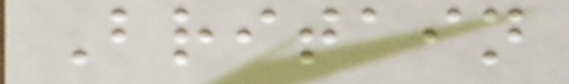Britain
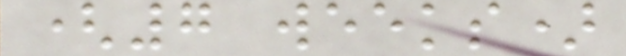(7 weeks)
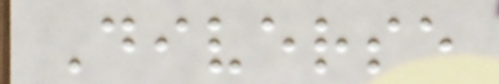Diverse
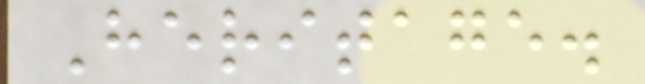Heritage.
